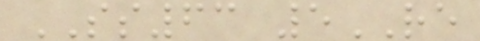SS63 5RE
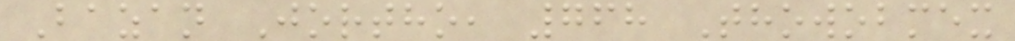Bazan Jortho, 768 Thowobmex
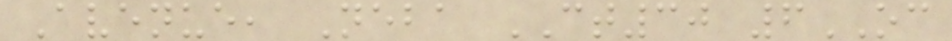Avenue, Neba CT30 6OC
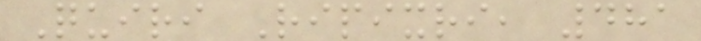Quiri Ripixri, 481
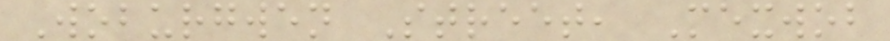Woburgwen Street, Mexwob
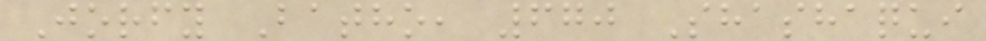Jorfy Batho, 670 Shashaqui
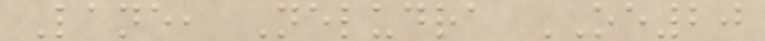Lane, Neludra OE20
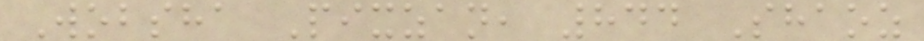Wobsha Pixzan, 844 Shaoz
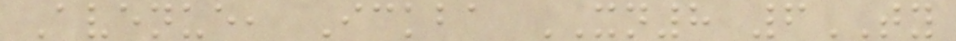Avenue, Ickba XN8 6TY
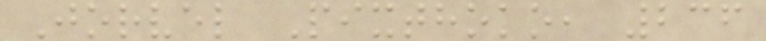Jorvel Pixthoko, 236
